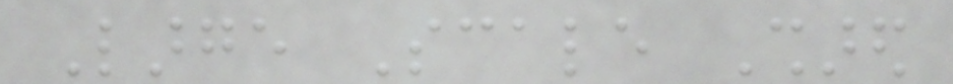Large Scale Shared
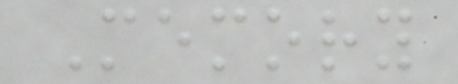Memory
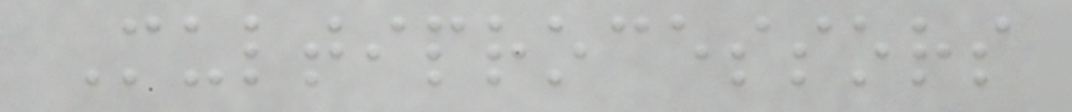Multiprocessors
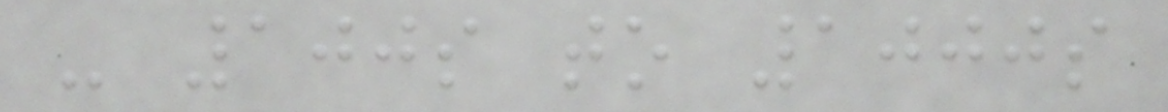- 100s to 1000s
